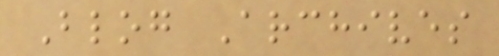Blog Archives
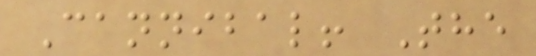Cannibal! The
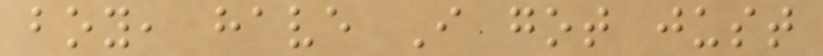boy, have I got just
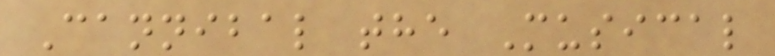Cannibal the Musical
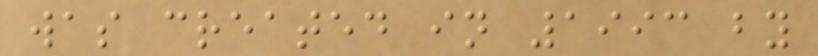was created in 1993 by
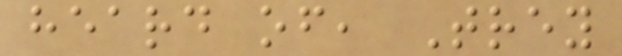heard of, Trey
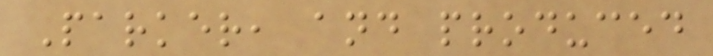Parker, and produced
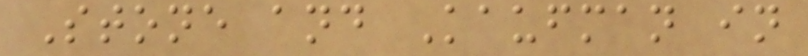Stone and Kaufman in
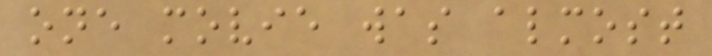one movie was almost
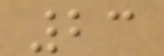23
